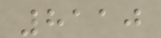8110
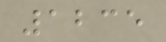1235
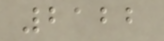2122
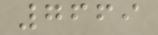7669
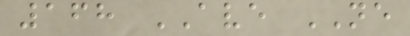168 AVE NE
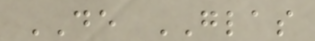DE GLAS
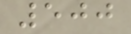500
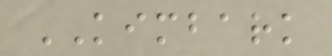KIMBARK
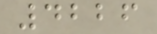4226
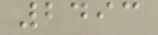2493
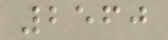2560
